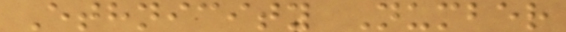Ethnicity Number
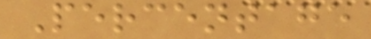Percentage
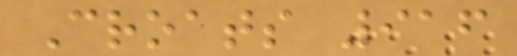Croats 916
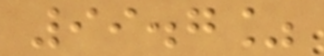99.7%
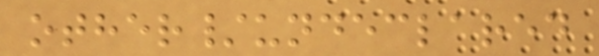other/undeclared
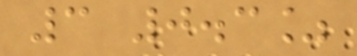3 0.3%
